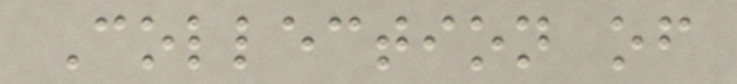Collection of
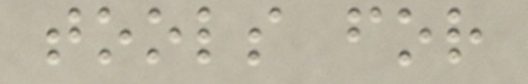tools for
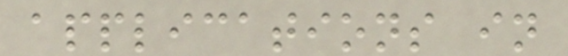applications in
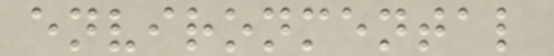environmental
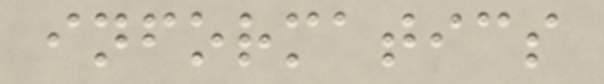informatics
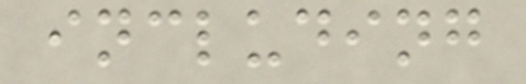including
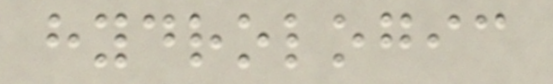hydrologic
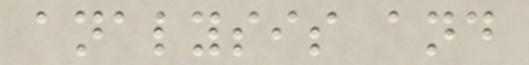analysis and
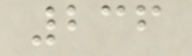236
